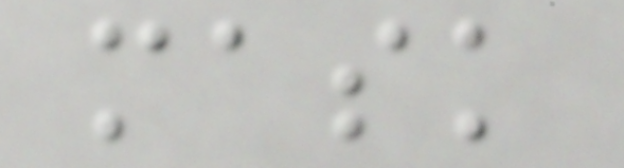mask
